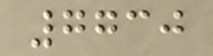7730
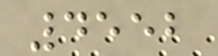4552
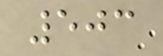503
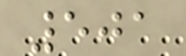501
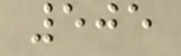505
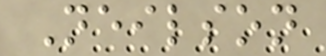Neilson
